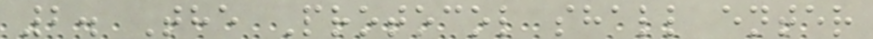2. The Protocol shall enter
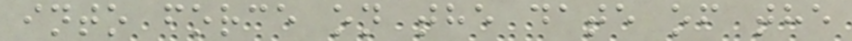into force on the date of the
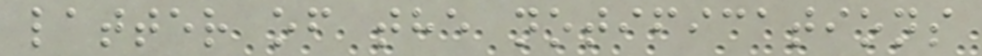latter of the notifications
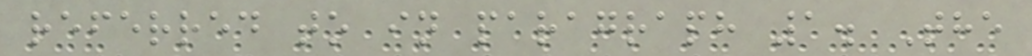referred to in paragraph 1. The
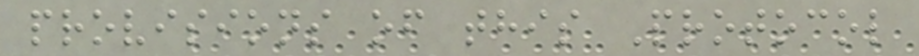provisions of this Protocol
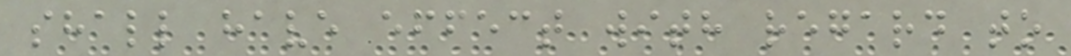shall have effect with regard to
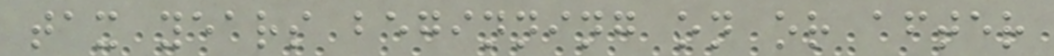tax years beginning on or after
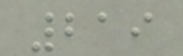219
